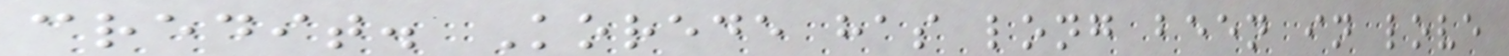credit. Korede has long been in love
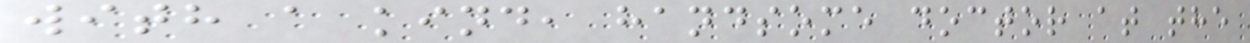with a kind, handsome doctor at the
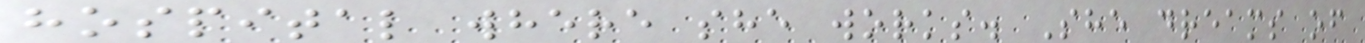hospital where she works. She dreams of
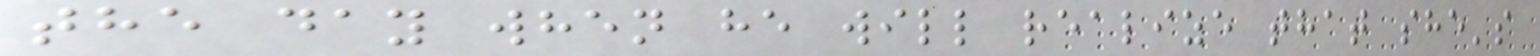the day when he will realize that she's
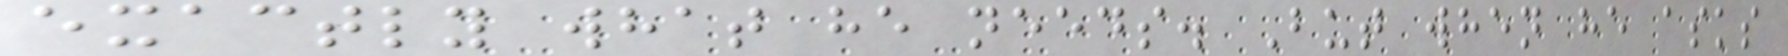exactly what he needs. But when he asks
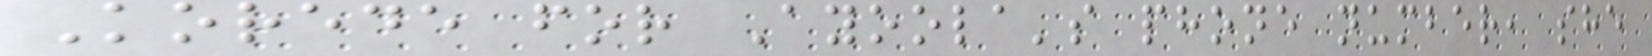Korede for Ayoola's phone number, she
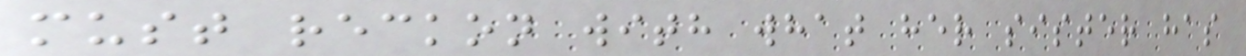must reckon with what her sister has
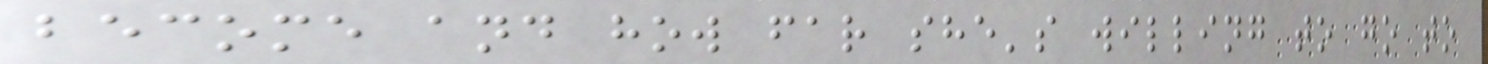become and how far she's willing to go to
